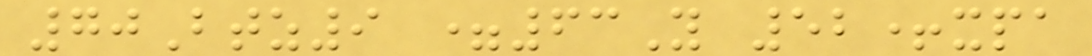70Btz9 =63Y 52+xpa
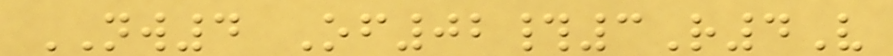NW4 Of02#3R4V
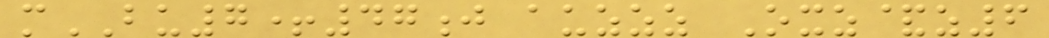mBU7+47j auzzz Oxz&z6
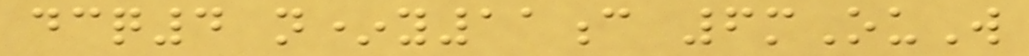dcq4 n*y11c 6mOuW
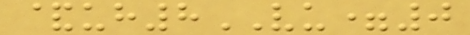&uh8VU=0
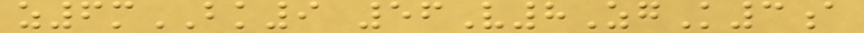z6mBK9 56V8ZgK3a
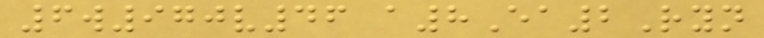6w970v46 a8Ea2Ryn
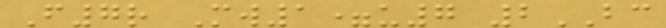F7r Mw1=u7 2BC
